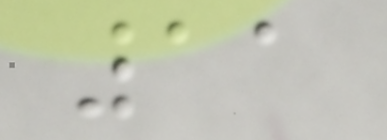11
